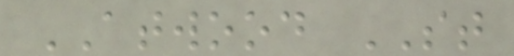ATWOOD ST
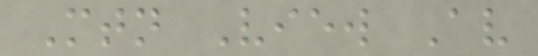Mtn View Av
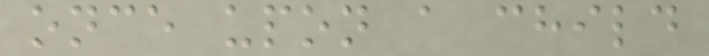once upon a child
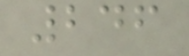246
